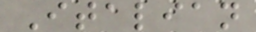Italian
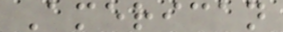American
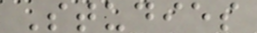Studies
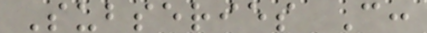Subseries C:
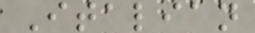Italian
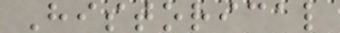Historical
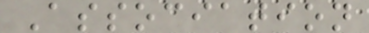Association
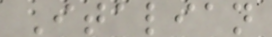Italian
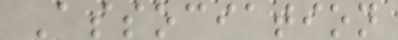Association
